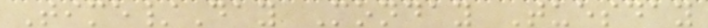Time/Day Monday Tuesday
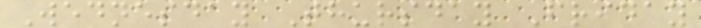Wednesday Thursday Friday
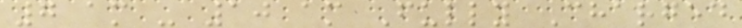7 am - 10 am Fully Charged
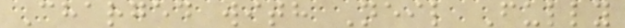Charged with Neil Fully
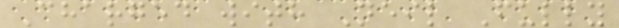Charged with Neil Fully
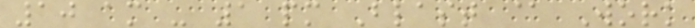10 am - 1 pm Blast @ Work
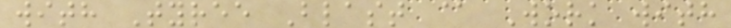with Tyree Blast @ Work with
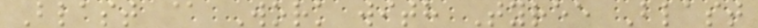Blast @ Work with Tyree Blast
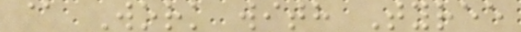@ Work with Tyree
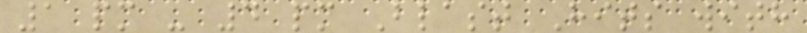1 pm - 4 pm Blast Hits with
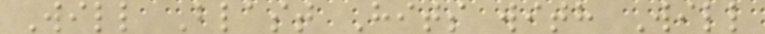Will Blast Hits with Will
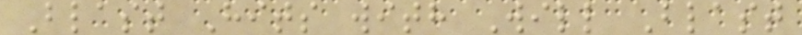Blast Hits with Will Blast
